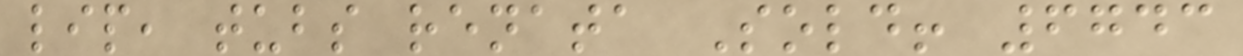lip, tubs renata Sold! 6743
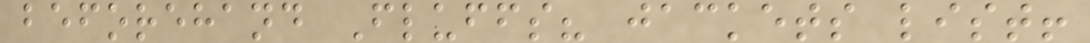beforehand Fluffs? jackets list!
